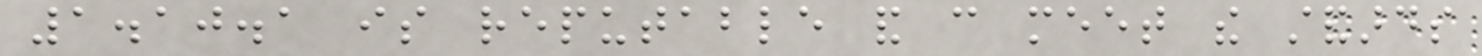1.10.1 is reputable and can meet the standards
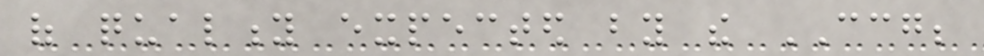of quality expected by the CCG;
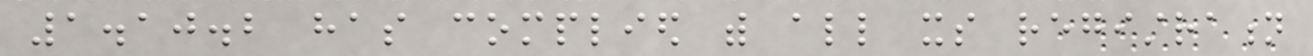1.10.2 has complied with all its registration
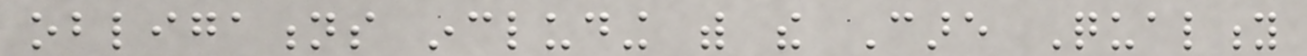obligations including with the Care Quality
